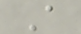A
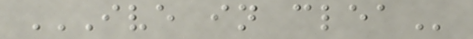IVE IN CLEA
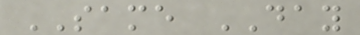SAME DAY
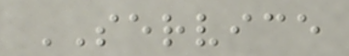SERVICE
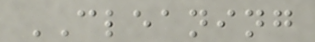CLEANING
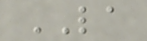LA
